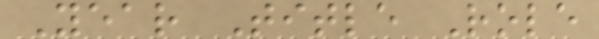Year Title Role
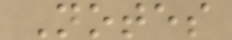Notes
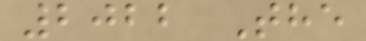2022 The
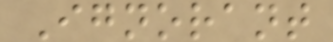Ignorant
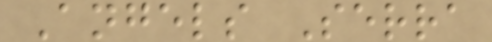Angels Serra
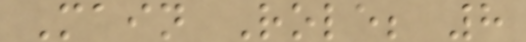Main Role; 8
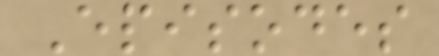Episodes
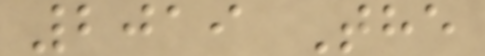2019 The
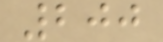200
